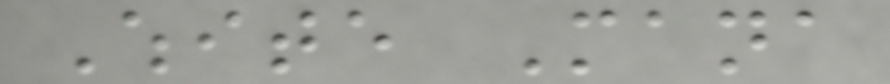White Mana
